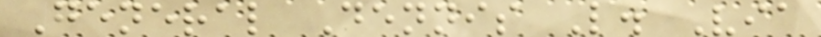General Dennis L. Via
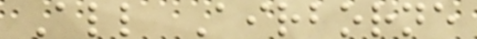All Airborne
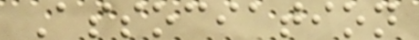Association
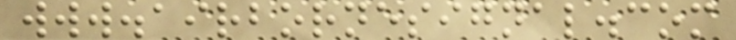www.airbornesignal.com
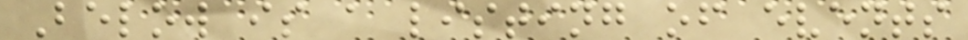Below is a listing of events
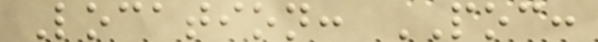Location: POC:
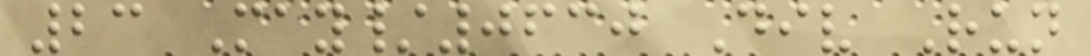23 May/0630 Div Run
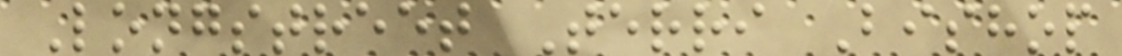Longstreet Terri Bishop
